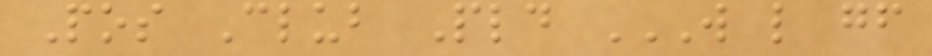Pos Club Pld W L GF
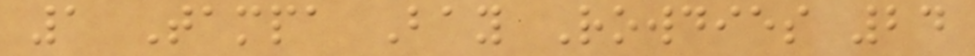1 Tampa Bay Rowdies 24
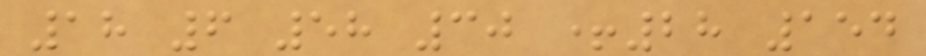18 6 58 30 +28 154
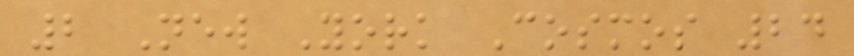2 New York Cosmos 24
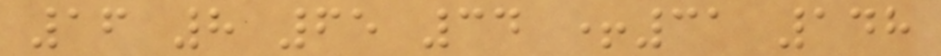16 8 65 34 +31 148
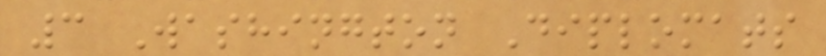3 Washington Diplomats
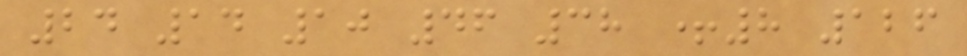24 14 10 46 38 +8 126
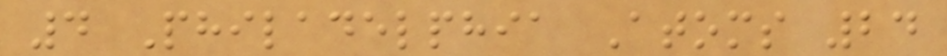4 Philadelphia Atoms 24
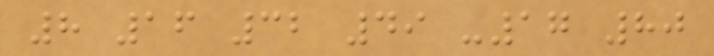8 16 32 49 -17 80
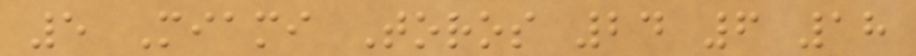5 Miami Toros 24 6 18
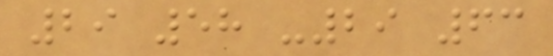29 58 -29 63
